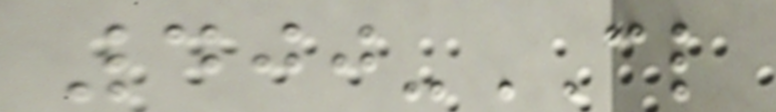400-CL
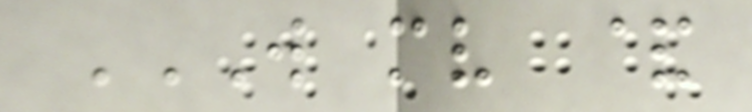W MV &
